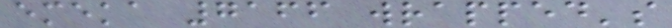emeka 7166 wrapped's
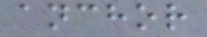anchor
